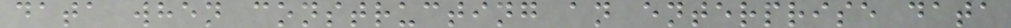data when constructing an enterprise data
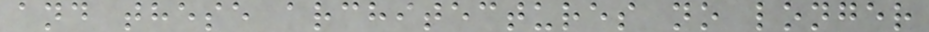and these architectures no longer
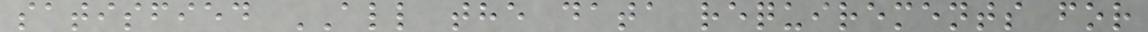satisfied ALL the data requirements for
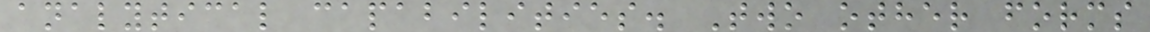analytical capabilities. Two other forms
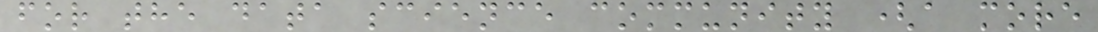for the data science community (a more
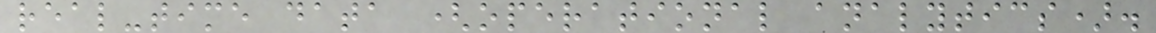real-time data (operational analytics).
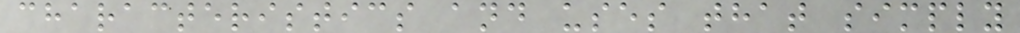characteristics and uses that simply
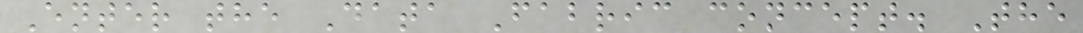Enter the Data Fabric concept. The
